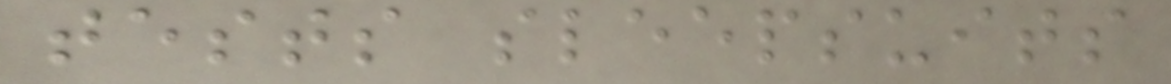tests sleepsuits
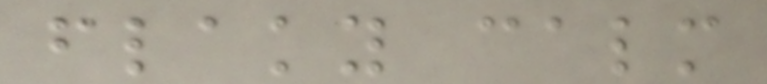flaky calm
